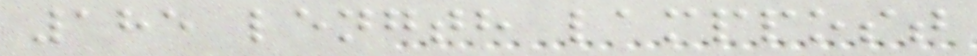185 length lamppost
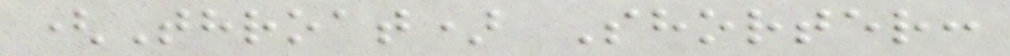(Throat) Shorter:
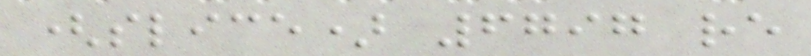(slice) 6797 re
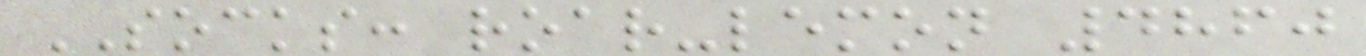SOCKS: roar-lemon 4860
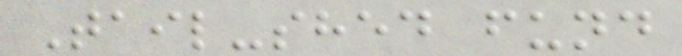Tail-shed fund
